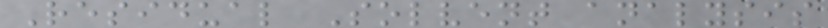Residual Solvent analysis
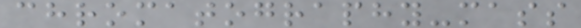chromatography-mass
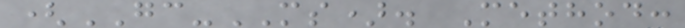(GC-MS). Method:
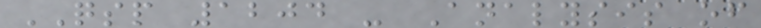QSP 1204 - Analysis of
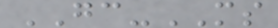GC-MS
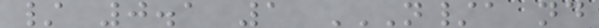/ 0.1 1 N/A ND
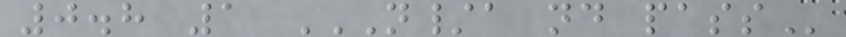0.8 1 N/A ND PASS
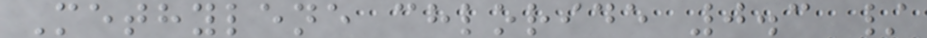Methylene chloride 0.3 /
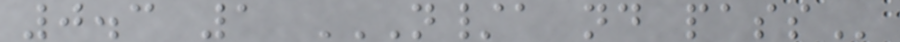0.3 1 N/A ND PASS
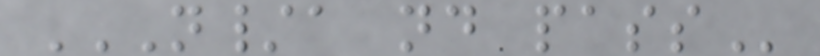N/A ND PASS
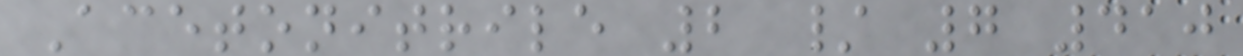Acetonitrile 2 / 7 410
